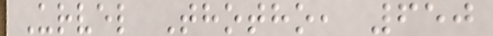Urvel Thotho, 650
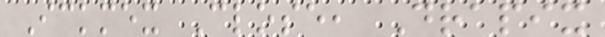Ickmex Close, Drapix
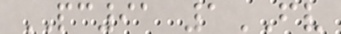PC91 1FV
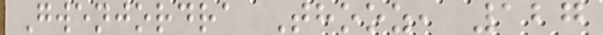Gwenjordra Thooz, 127
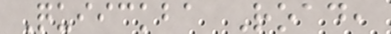Quiickba Road,
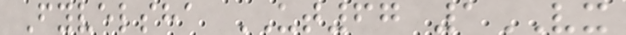Fyvelsha UT67 1VX
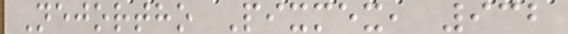Nejortho Pixmex, 932
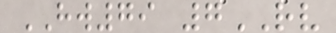HW79 7RV
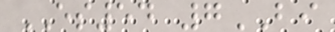ES54 7BI
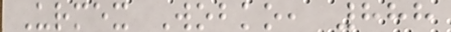Urmex Wobko, 888
